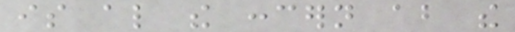is also the concern about the
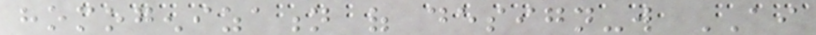homogenization of design-will AI
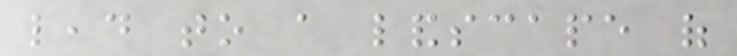lead to a landscape of
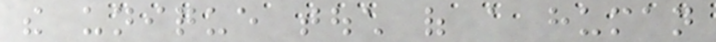the unique touch of a human
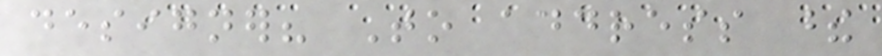designer? To address these
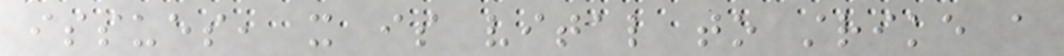issues, it is vital to strike a
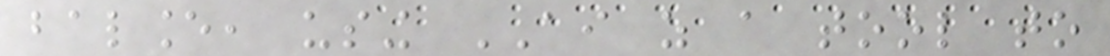balance, using AI as a tool to
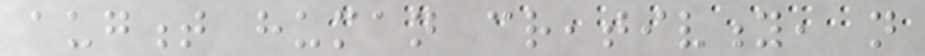augment human creativity, not
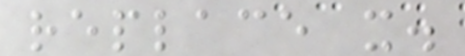replace it.
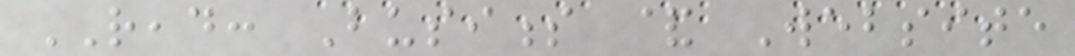READ: Business & Website
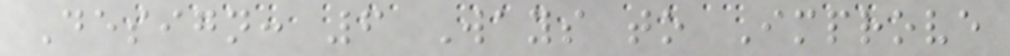Design: 6 Ways to Improve
